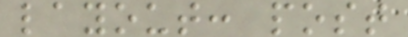layout: post
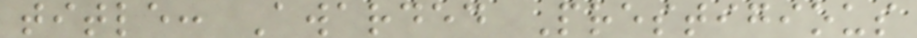title: Awarded Prestigious
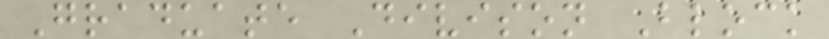Graduate Divison Block
